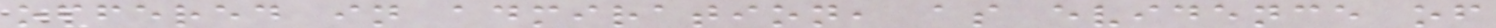offered in admiration, as evidence of
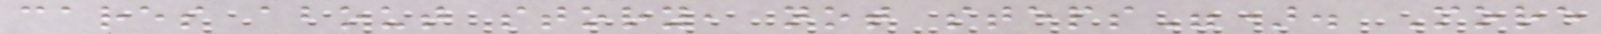cares about story, not steps"). More
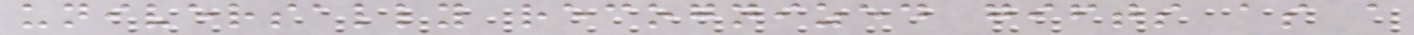universally recognized gifts as a
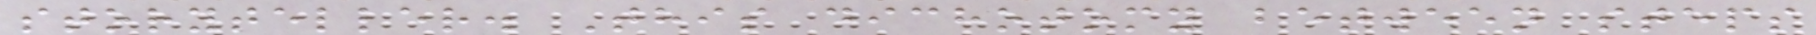storyteller. This dichotomy between steps
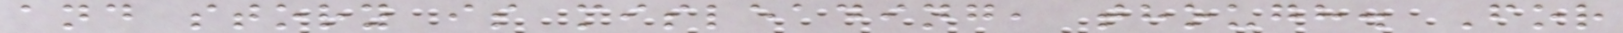and story is misleading, though. For
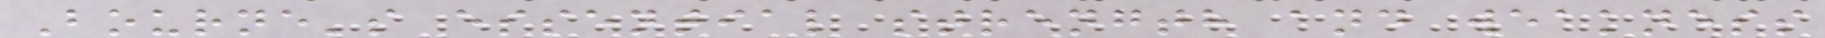Bourne's essential strength and weakness
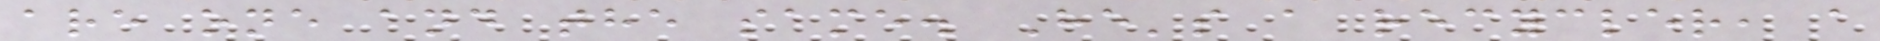are one and the same. He's a recycler, a
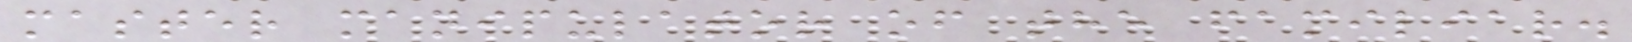master manipulator of the familiar.
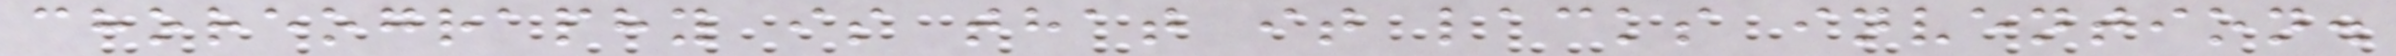choreography is that it lacks invention.
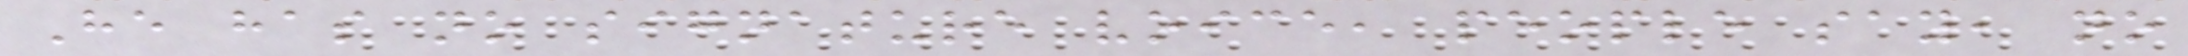He has no signature voice, people say, no
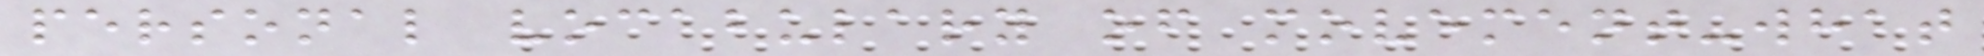personal vocabulary of movement-what
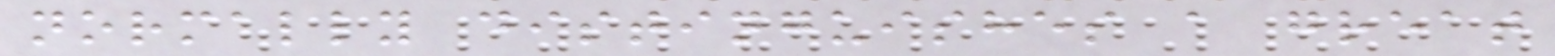normally distinguishes a great
